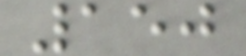150
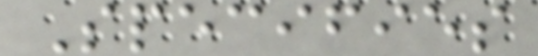Specifies
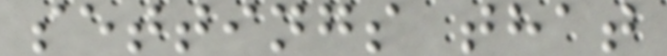settings that
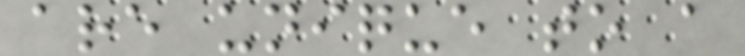are unique to a
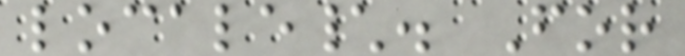locale\. For
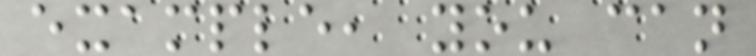example, you can
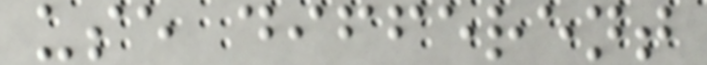use different
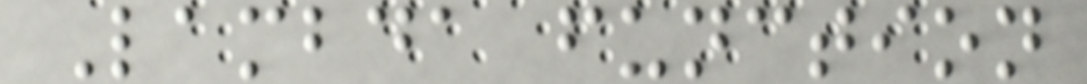Lambda function
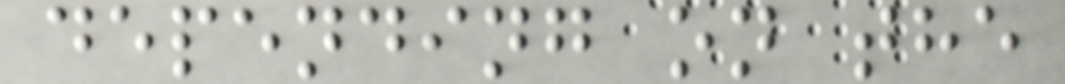depending on the
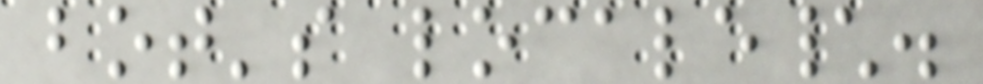bot's locale\.
